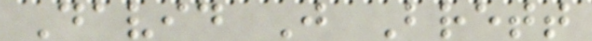David J Brett
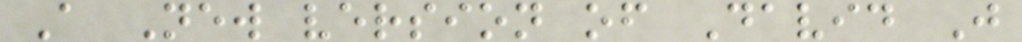A New version of David J
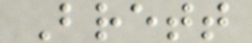Brett
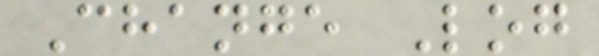Change Log
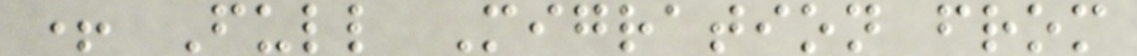+ Full Migration from
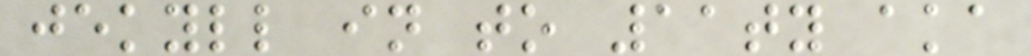jekyll in to 11ty aka
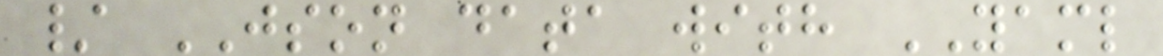/ JSON data with YAML
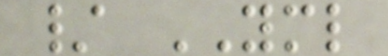/ YML
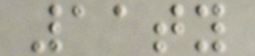11ty
